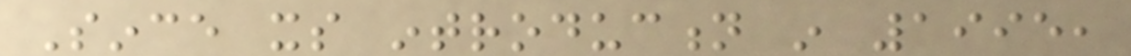Since its introduction in 1995,
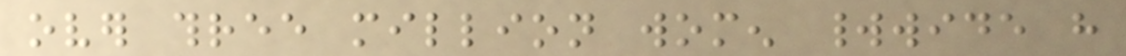over three million women worldwide have
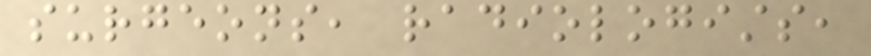surgeons, radiologists,
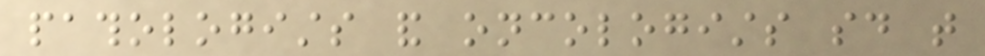pathologists and oncologists said that
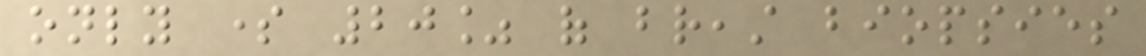only some 20% of breast biopsies
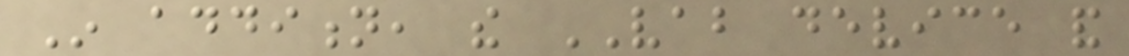In addition, the VAB device and
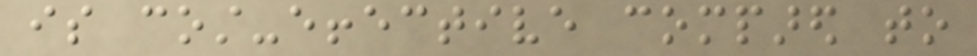is cost-effective compared to
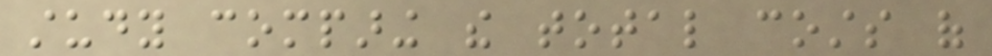study comparing the total costs of
